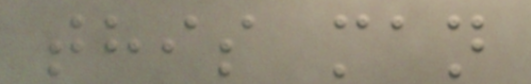this man
